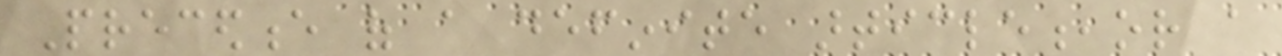Precedence of a definite article,or a
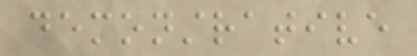demonstrative
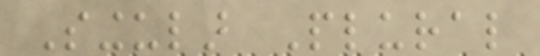Singular Plural
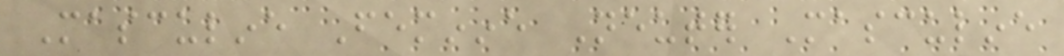Masculine Feminine Neuter Masculine
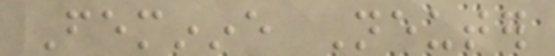Feminine Neuter
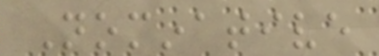Nominative
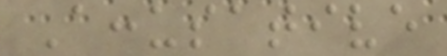Accusative
